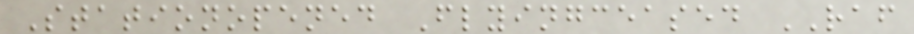Stationopened Flyingceased RAF
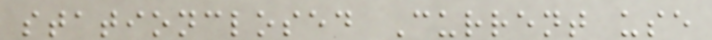stationclosed Current use
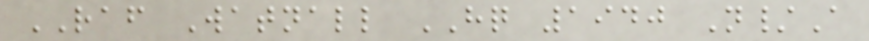RAF Watnall HQ 1940 N/A
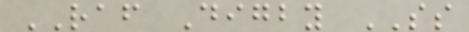RAF Digby SS
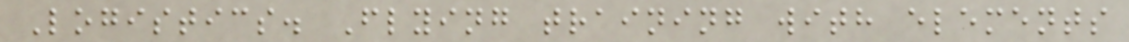Logistics. Flying training with elements
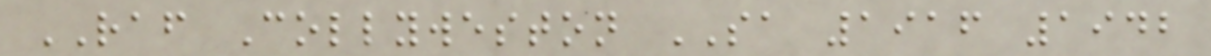RAF Collyweston SA 1916 1942
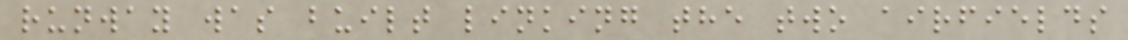runway was built linking the two airfields
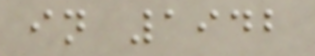in 1942
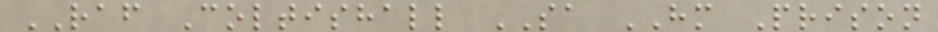RAF Coltishall SA HM Prison
